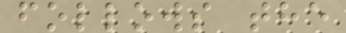follows the
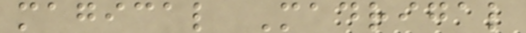magical Madrigal
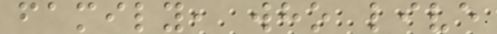family, who live
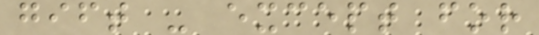gift - except for
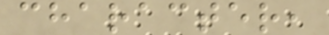character,
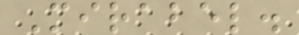Mirabel.
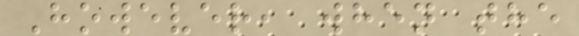However, when the
